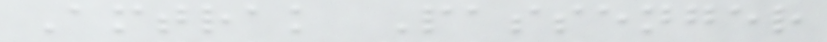Amtrak Passenger
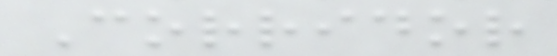Corridor
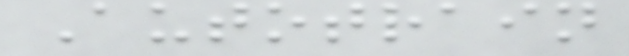Autotrain
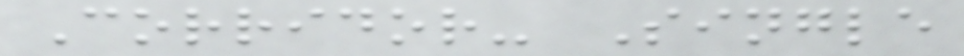Corridor- Single
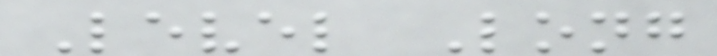Level Long
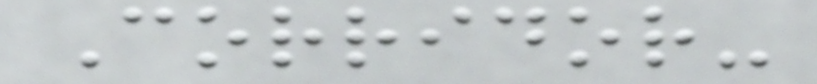Corridor-
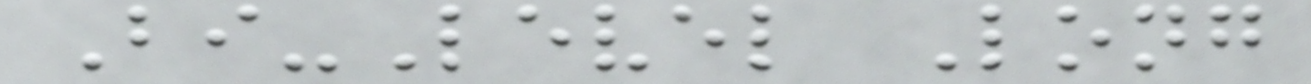Bi-Level Long
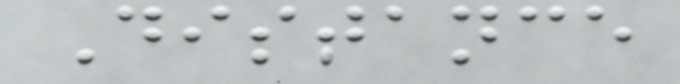Distance
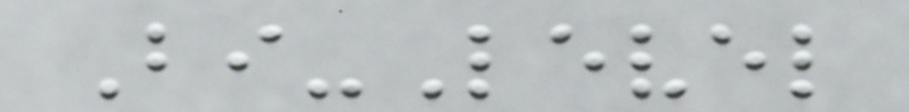Bi-Level
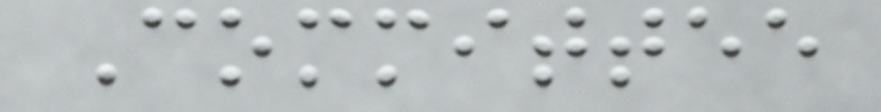Committee
